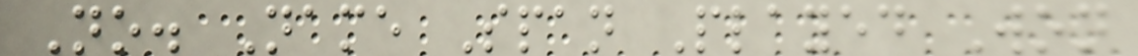No. Name Span Played Won
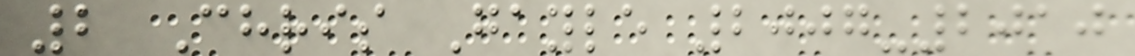2 Chris Gayle 2007-2010
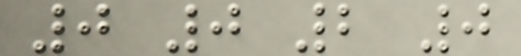0 0 2 0
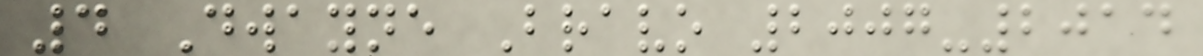4 Dwayne Bravo 2007-2014
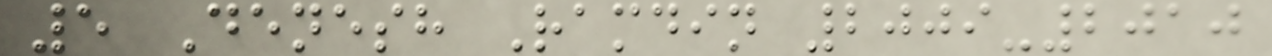5 Denesh Ramdin 2009-2010
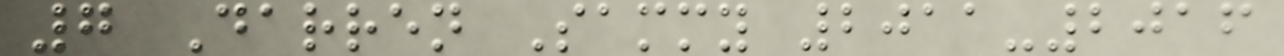7 Darren Sammy 2011-2016
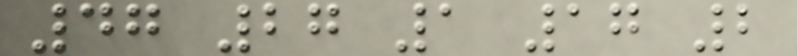47 27 1 17 2
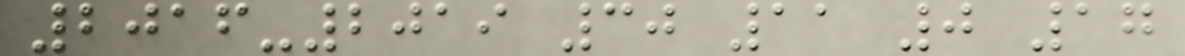2016-2019 30 11 0 17
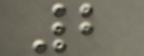2
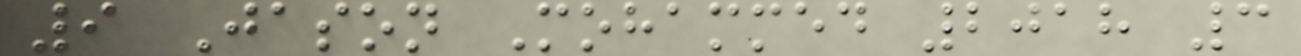9 Jason Mohammed 2018 3
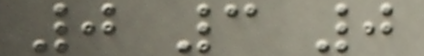0 3 0
